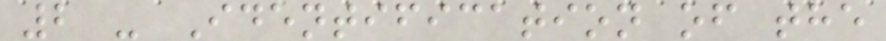2 - Identification of the
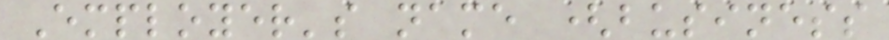Employer's name (business
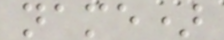name)
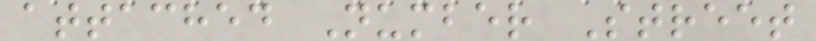attached Number Street
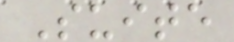Suite
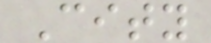City
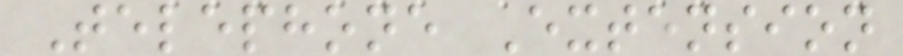Telephone Extension
